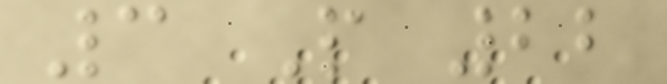3 P 22
